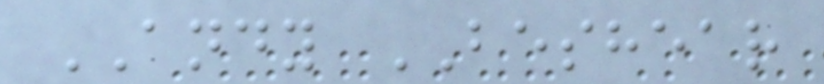ANDY BESHEAR
